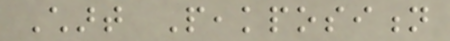Chart Peakposition
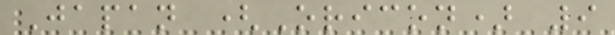Japan (Oricon) 9
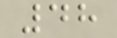48
